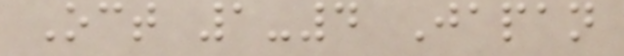Oct 1-4 Japan
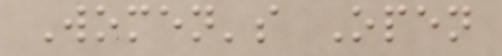Women's Open
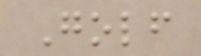Golf
